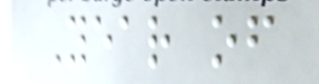Year of
